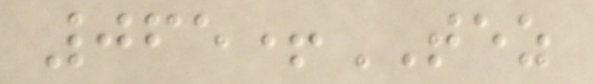065+TEZ
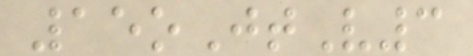15oJtV3
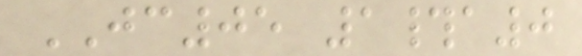JC05 1#a0
